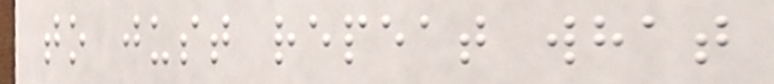to just repeat what
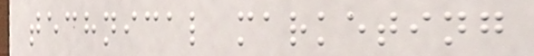technical marketing
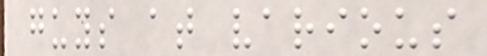guys at various
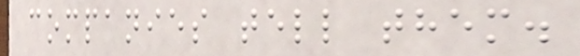companies tell them.
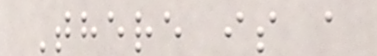There is a
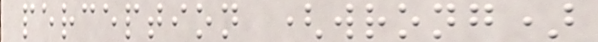perception (wrong)
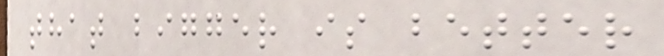that bigger is better
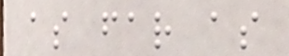as far as
